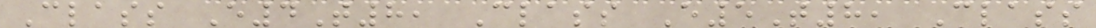Class E4T8, Class E5T8, Class
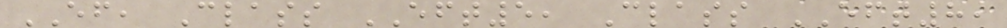EF, Class EFT5, Class EFT8,
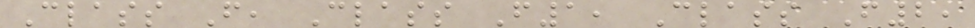Class F, Class F1, Class F2,
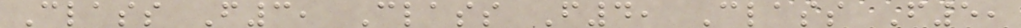Class F3, Class F4, Class F5,
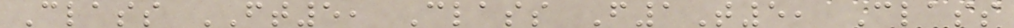Class FT5, Class F1T5, Class
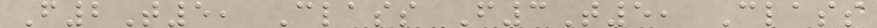F2T5, Class F3T5, Class
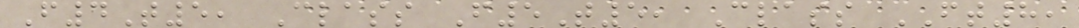F4T5, Class F5T5, Class FT8,
